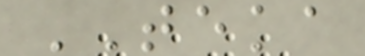TEKA
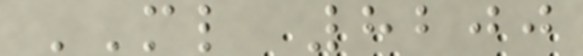ML 8200
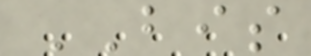BIS
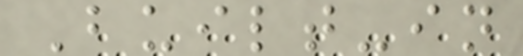Built-in
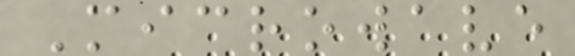Microwave
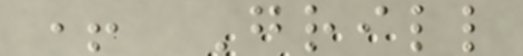+ Grill
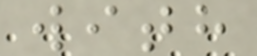with
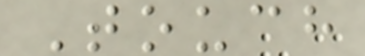Touch
